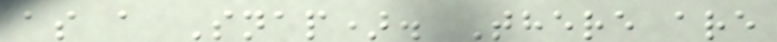as a Snap). There are
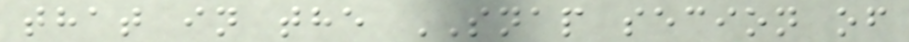that in the SNAP secion of
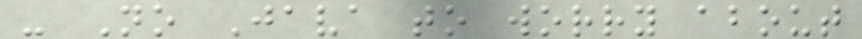- No Java to worry about
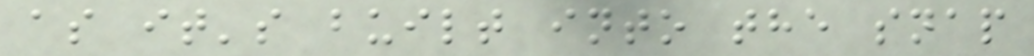as it's built into the snap
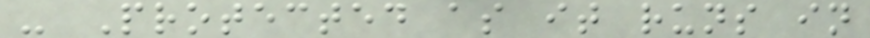- Protected as it runs in
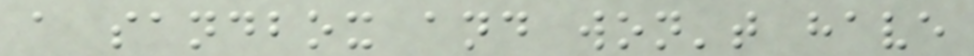a sandbox and won't have
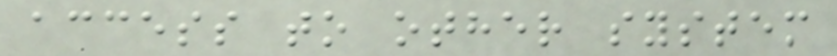access to other system
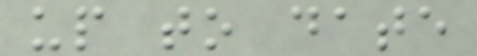up to date
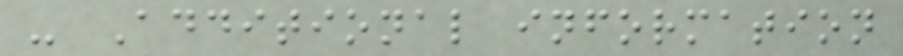- Additional information
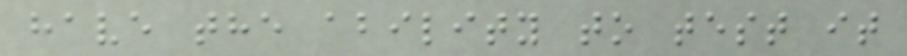have the ability to test it
